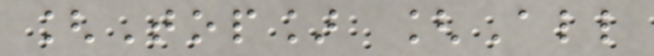[Top] [All
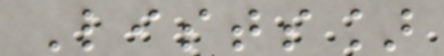Lists]
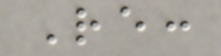Re:
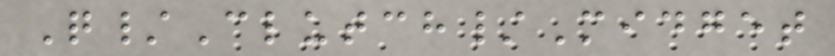Q/Clutch/Midget
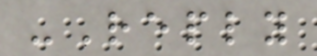-Reply
